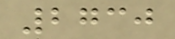2730
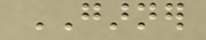GARNER
